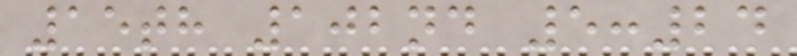15th 102nd 5:24
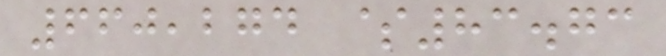660,274 $83.73
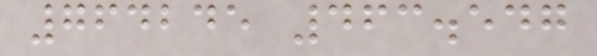764245 463.547
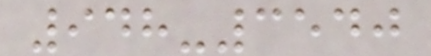948-3540
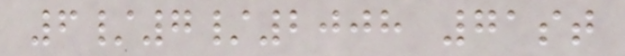6/7/2008 71st
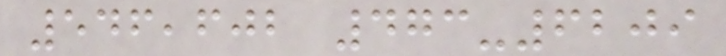546,602 473-6209
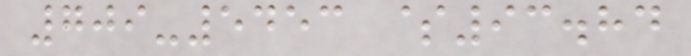709-5453 $93.84
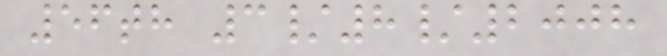56th 3/8/2008
